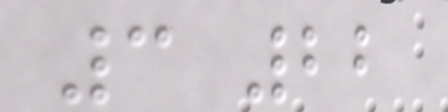3 22
